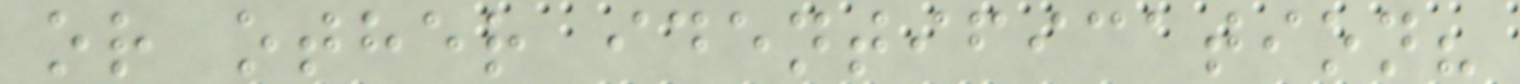or other identification?
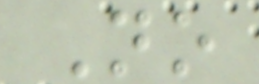No
